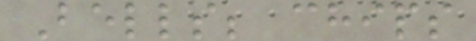Bells; chips
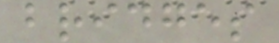bridges
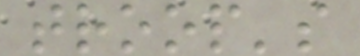troop's
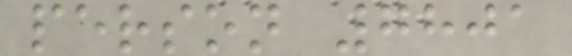person 7801
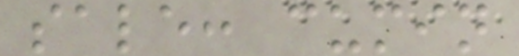sale: cumin
